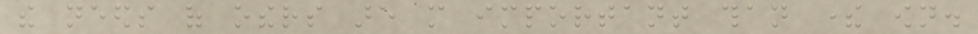the needs of others are more important than there own.
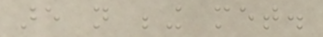are not being met.
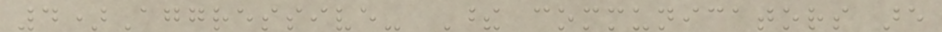4)Aggressive- These communicators are
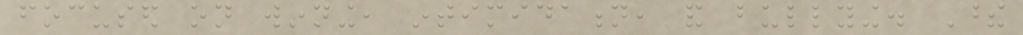focused on winning, intimidation, and bullying. These
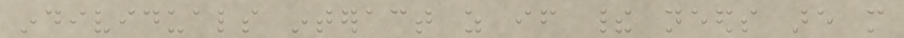individuals interact as if their needs are more
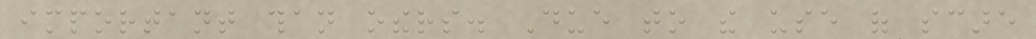important than others. Due to the use of scare
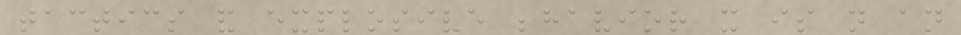tactics and explosive behavior it is not an
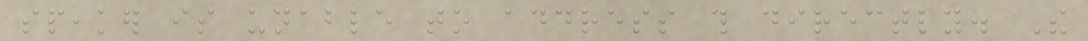speaker is unable to address this directly. The
